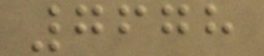7678
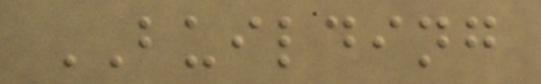BUILDING
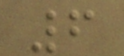6
